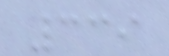339
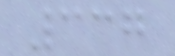337
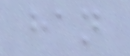han
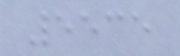5535
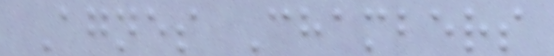Agnes Chambers
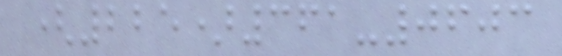(225)361-0603
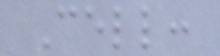Cell:
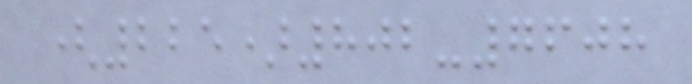(225)802-7608
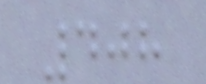408
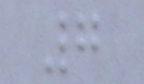7
